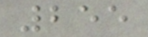255
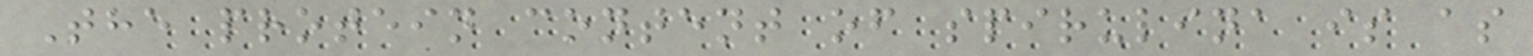The protein content of spirulina is as
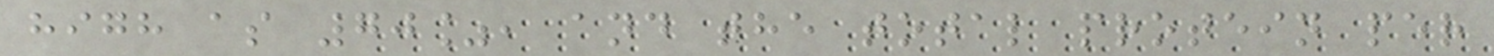high as 70%, and the total protein per
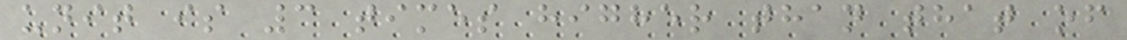unit is 3 times higher than that of
